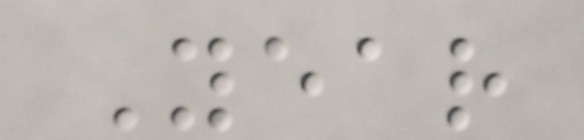Year
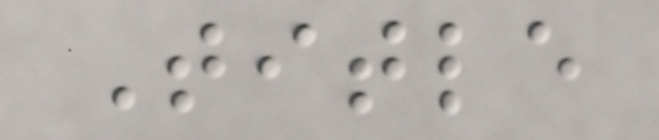Title
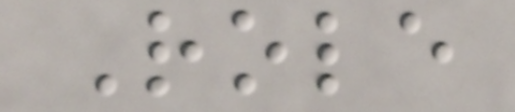Role
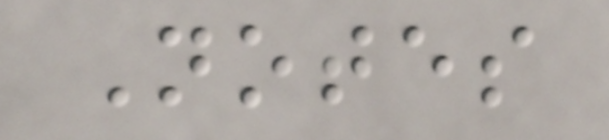Notes
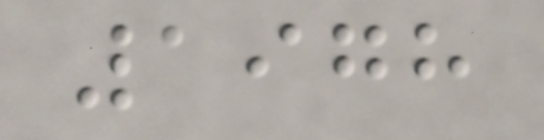1978
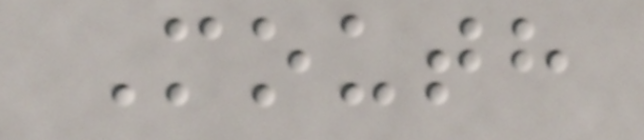Mouth
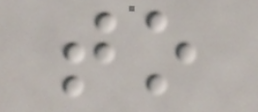to
